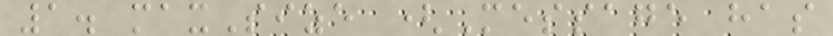1. maxSize (Message has
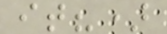it?)
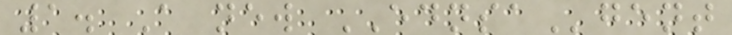1. A new EDNSAgent
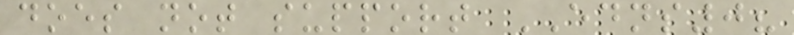does not support EDNS0?
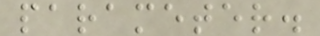parameter.
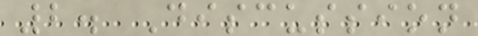2. Discussion
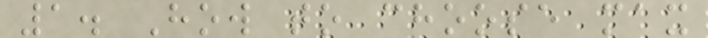1. How to choose max
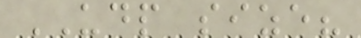UDP size?
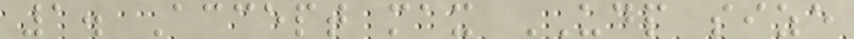1. Accept max UDP size
